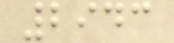2943
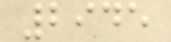2945
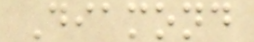Diamond
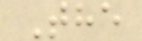The
